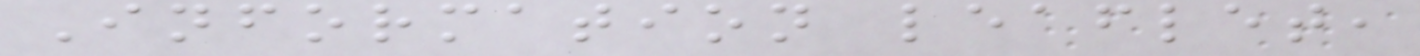Information leaflet,
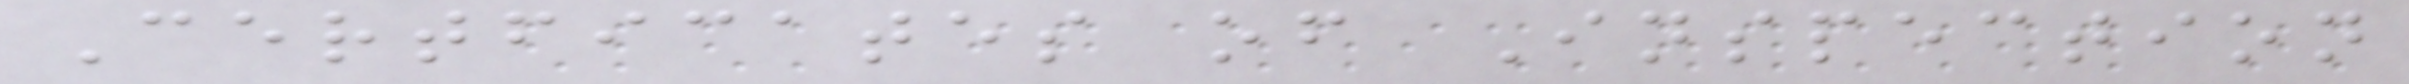Certficates of Inspection
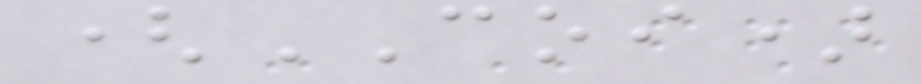(COI)
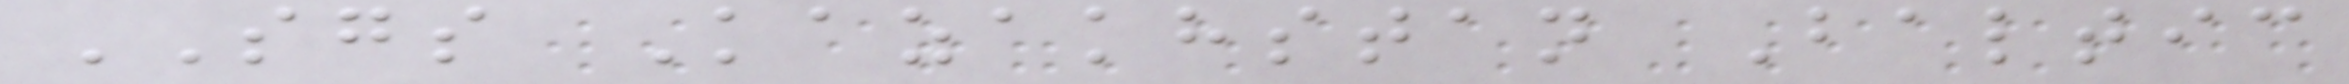SGS Kazakhstan Baltic
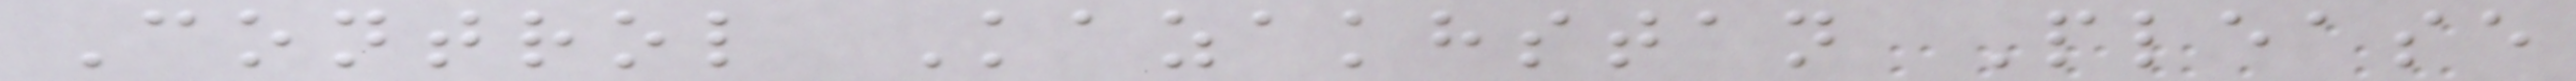Control Kazakhstan Please
